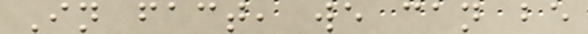In fact, we can be
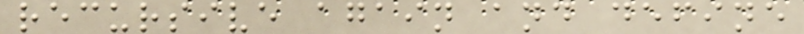recursive again and define
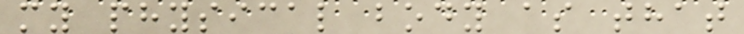my physical body as that
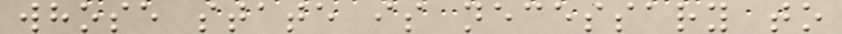whose state is necessary to
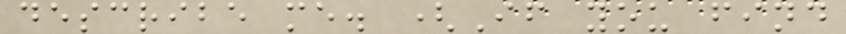describe me. (If you find
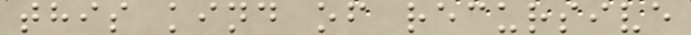this kind of recursive
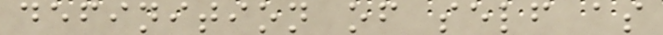definition of self as
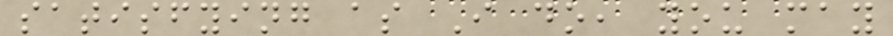satisfying as I do, you may
